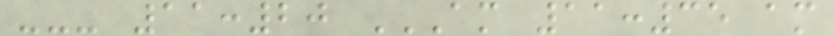--- 11:20 AM 11:35 AM
